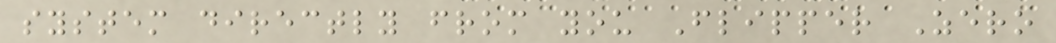system directly from you Flipper Zero
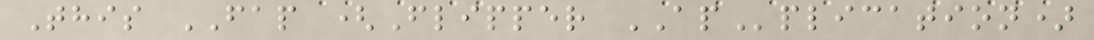This FAP (Flipper APplication)
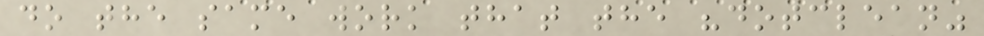do the same work that the "dotclean"
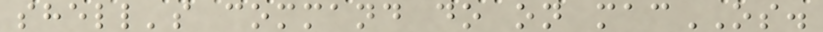shell's command do on macOS.
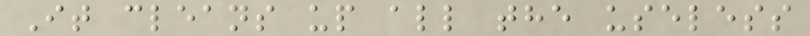It cleans up all the useless
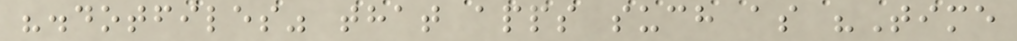".dotfiles" that apps such as "Time
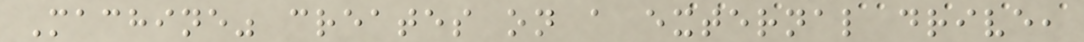Machine" creates on a external drive,
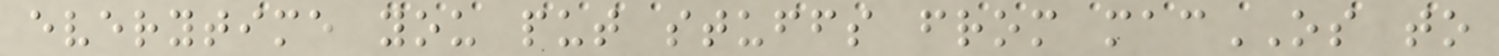everytime you put stuffs from macOS to
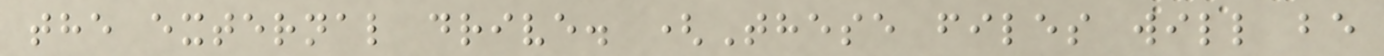the external drive. (These files will be
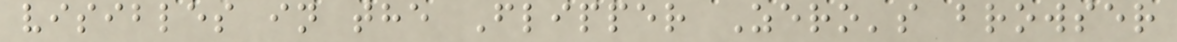visibles in the Flipper Zero's browser
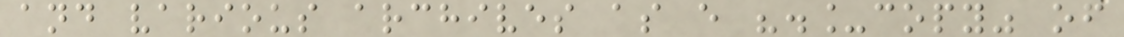and various archives as e "._copy" of
